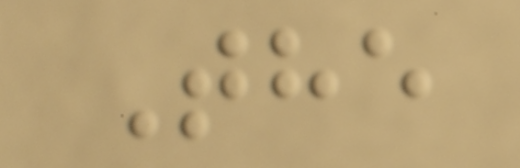The
